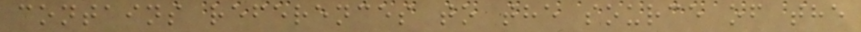contains references to the source of the
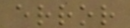error
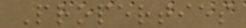Properties
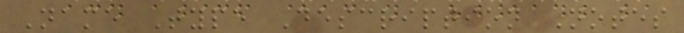Name Type Description Notes
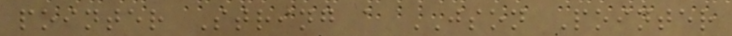pointer String a JSON Pointer
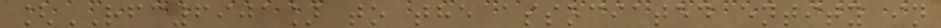[RFC6901] to the associated entity in
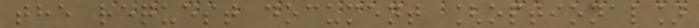the request document [optional]
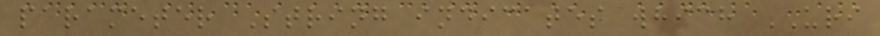parameter String indicates which URI
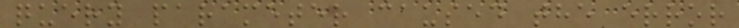query parameter caused the error
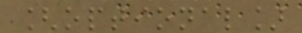[optional]
